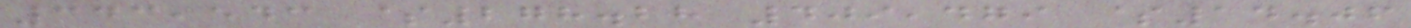343,543 $278.28 409,479 $14.06
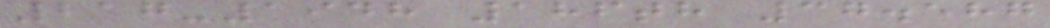217-1948 186th 37.587
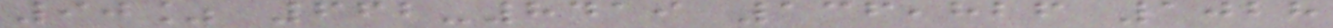90% 662-8419 136,826 1028
